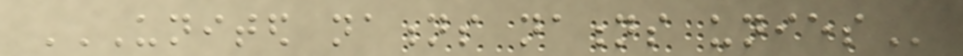UNITED NATIONS NATIONS UNIES
